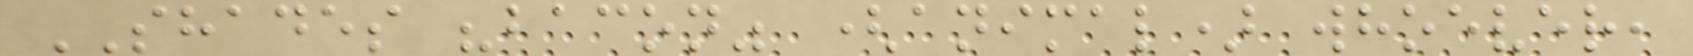SHADES "bacon" (animal) whoever,
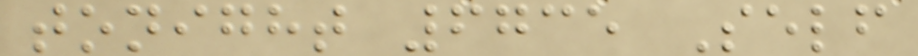tonight 6735 Self
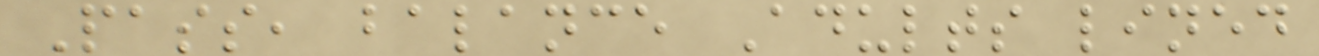Pass, balance Adults lined
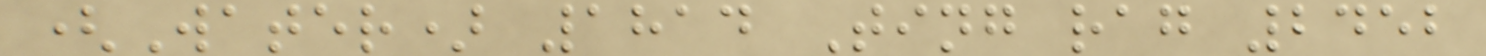(Water) 1814 Ting rag 2452
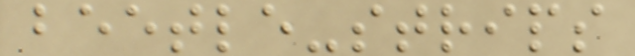beetle-strips
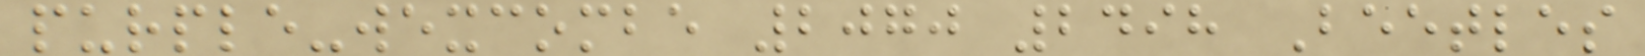purple-wexcombe 2070 2498 Beetles
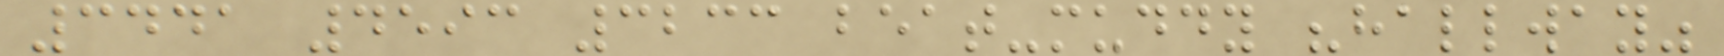3441 4593 3233 beat-muddy "hallway"
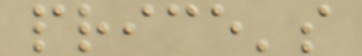price's
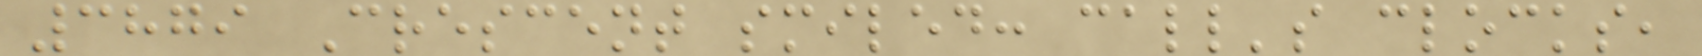3879 Crescent smiled: call's clocks,
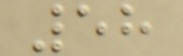58
